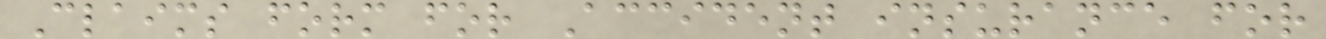Claims form for Accident insurance for
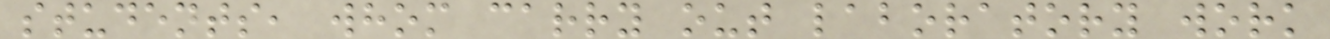students, whom carry out laboratory work
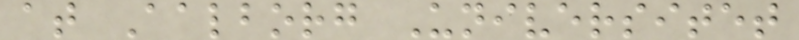at Aalborg Universitet
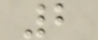2
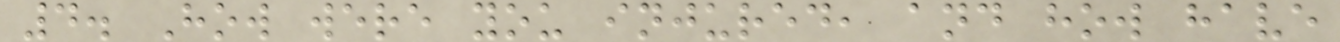4. How were you injured, and how have
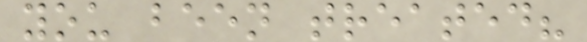you been treated?
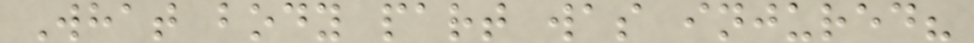What body part was injured?
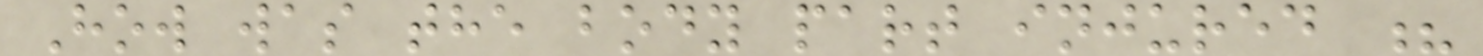How was the body part injured ?
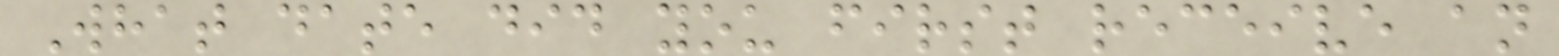What date did you first receive an
